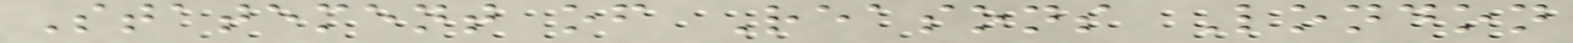Statement of Reasons London
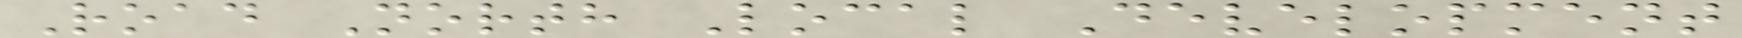Road North Local Development
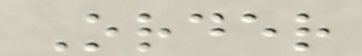Order
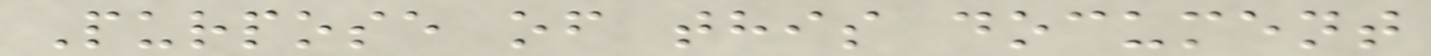Purpose of this document
